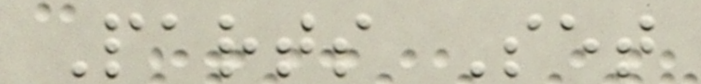Parts Set
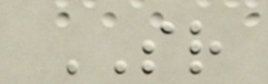SR
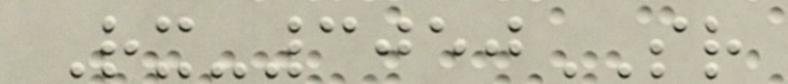Rx-3050SR
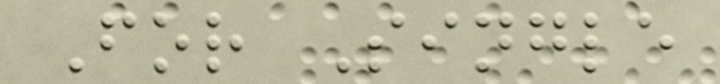For Single
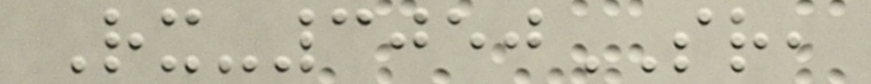Rx-3050SR,
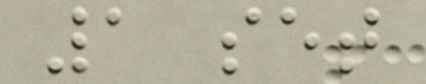1 set
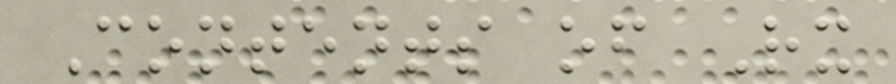Contents of Rx
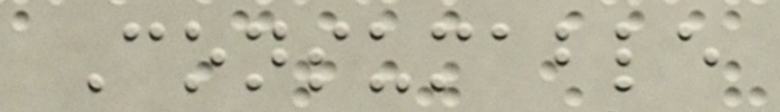Consumable
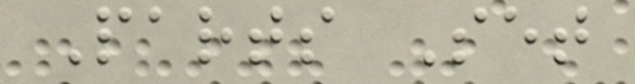Parts Set
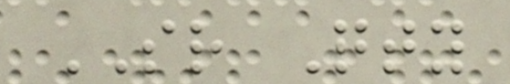SR Qty
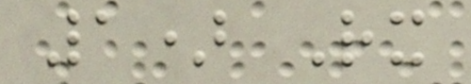1) Rx
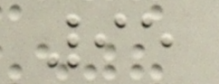95
